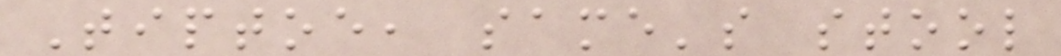Tiptoe, same's stool
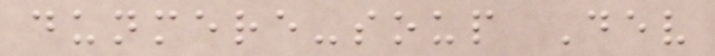dunmere-soup Dev
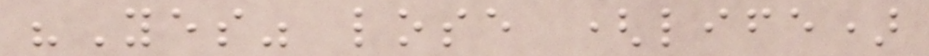"Yes" lose (life)
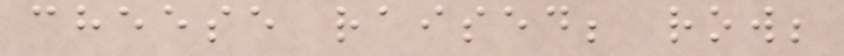cheese raised; row;
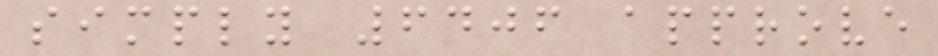simply 6406 approve
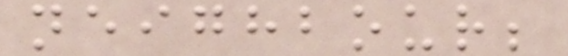neighbour;
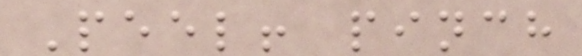Peel! pinch
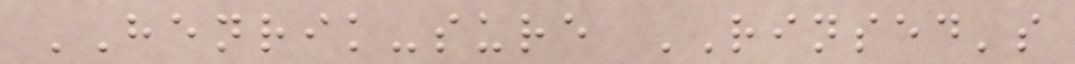HENRIK-sure RINSED's
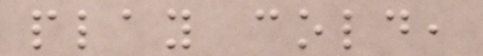play cold,
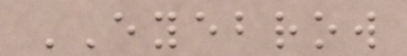EYEBROW
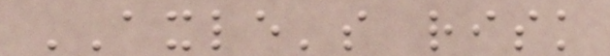AXLE's risk
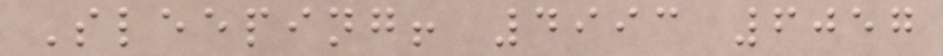Sleeping! 4993 6057
